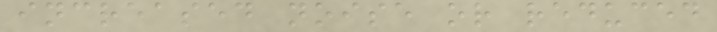increased noise or reduced
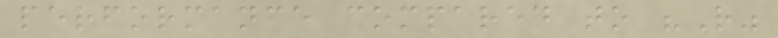performance compared to "R"
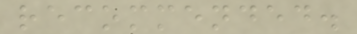recommended.
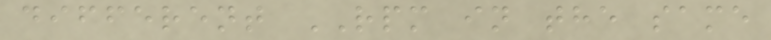different RPM in the same
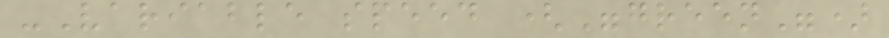-Variable speed ("green")
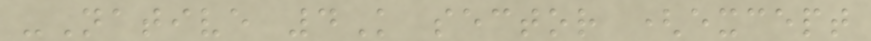-Native 4K sector (except
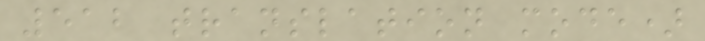512 translation mode)
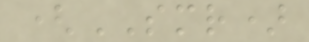(SMR)
